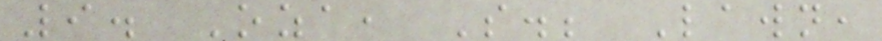9. Oza, S.; Lawn,
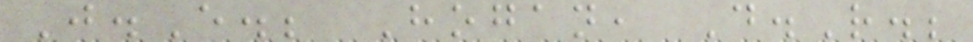J.E.; Hogan, D.R.;
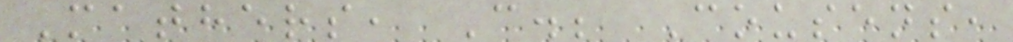Mathers, C.; Cousens,
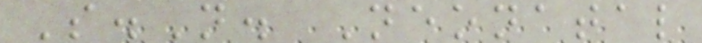S.N. Neonatal
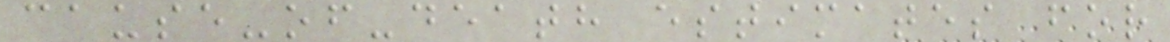cause-of-death estimates for
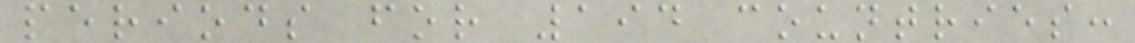periods for 194 countries:
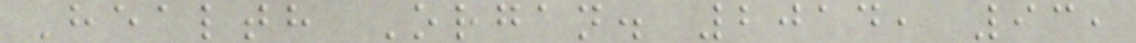Health Organ. 2014, 93,
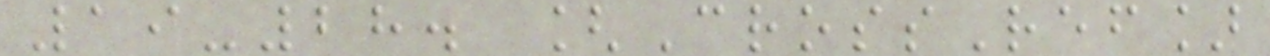19-28. [CrossRef]
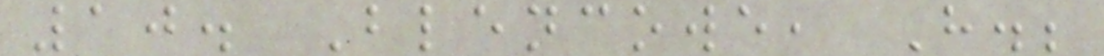10. Blencowe, H.;
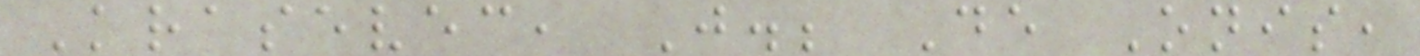Krasevec, J.; De Onis,
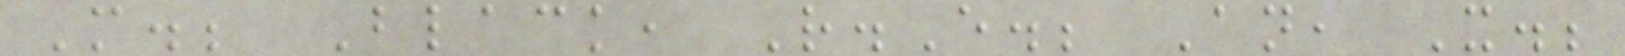M.; Black, R.E.; An, X.;
